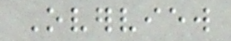Overview
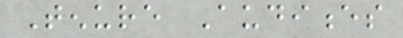Tenure Audiences
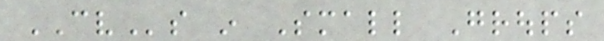CVs in Small Groups
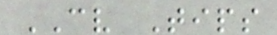CV Tips
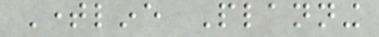Timeline Planning
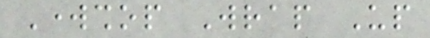Workshop Wrap Up
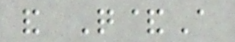and Q&A
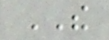THE
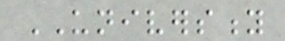UNIVERSITY
